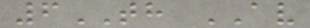6TH AV
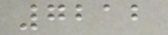7212
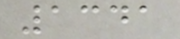1341
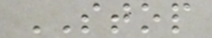STOP
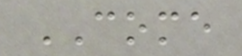COME
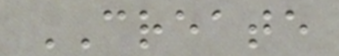CREATE
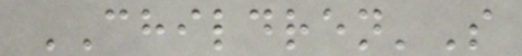CHILDREN'S
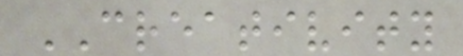CREATIVITY
